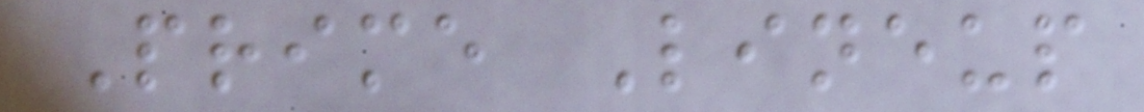Prime Lineup
